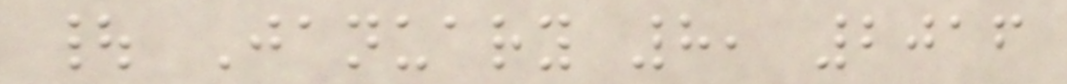| January 8, 2016
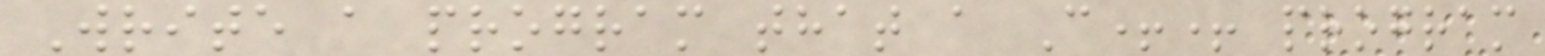Write a program that a C++ program
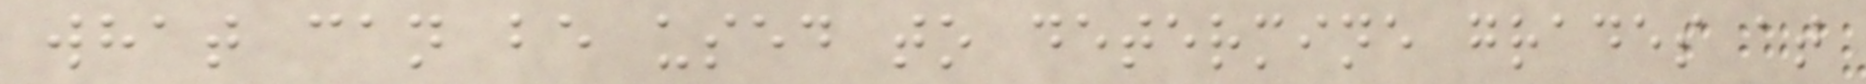what can be used to determine grades at
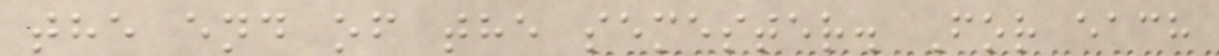the end of the semester. For each
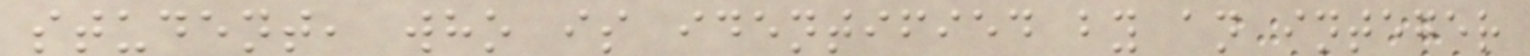student, who is identified by an integer
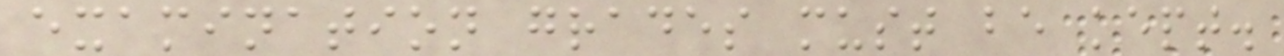examination grades must be kept.
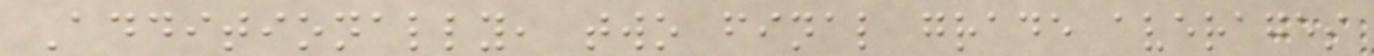Additionally, two final grade averages
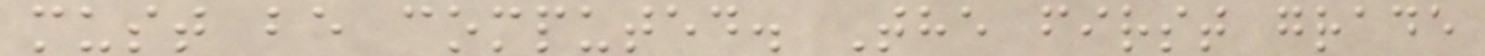must be computed. The first grade
